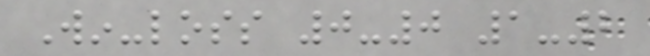Win-loss 0-0 1-2
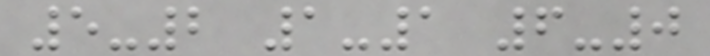5-2 1-1 6-0
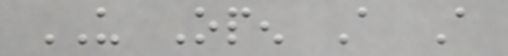US Open A A
